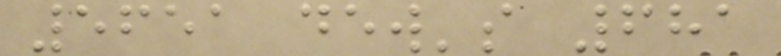5651 dew's 681
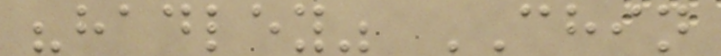"hadley" CHIN
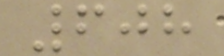608
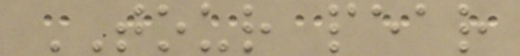TOUR pear
